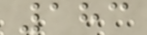183
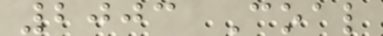2003 Coal
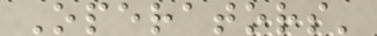Operators'
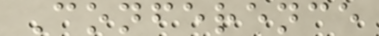Conference
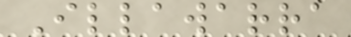Illawarra
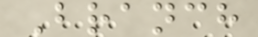Branch
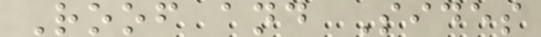Roof and Sides
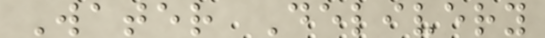Water Delivery
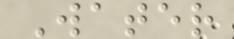Water
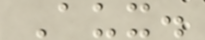Aux.
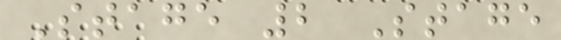Stage 2 Stage
